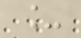_
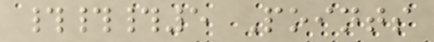###5 Points
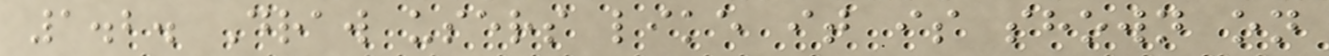1.2. Draw users like it is shown on
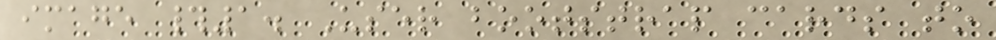image #1. User bootstrap cards to
